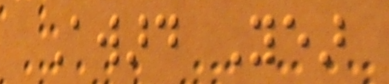Award Year
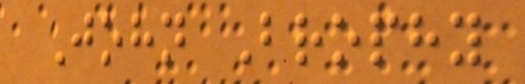John Brophy
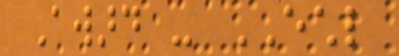Award - ECHL
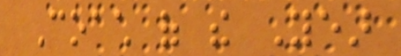Coach of the Year
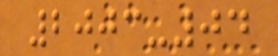2003-04
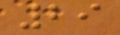29
